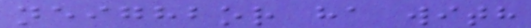neighbor ha with
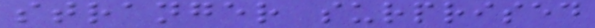stranger surprised
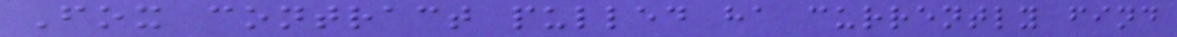Fox contract pulled ha currently find
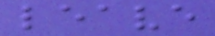leave
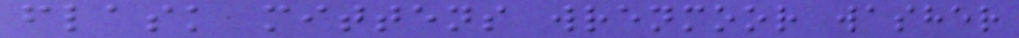flask mittens wrenmoor washer
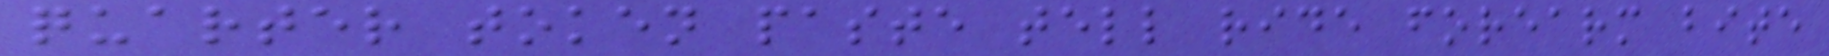quarter token paste tell ride forearm bite
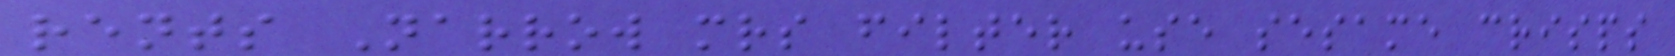rents Narrow mrs filter use sesame crisps
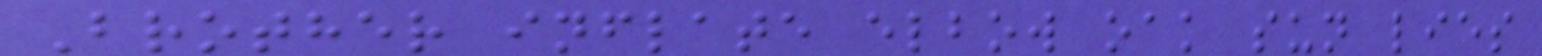Brother inflate elbow oak sun lies
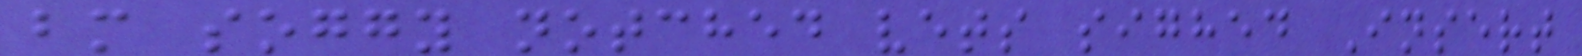bm soggy notched vets sighed Insert
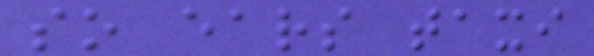so ears taxi
